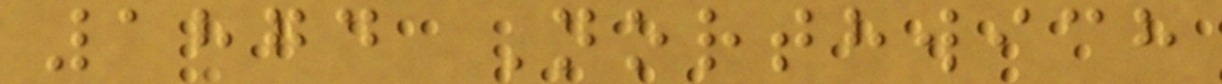1874 Northwich
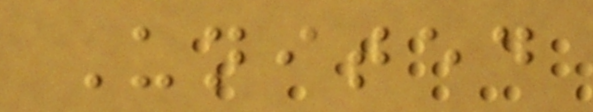United
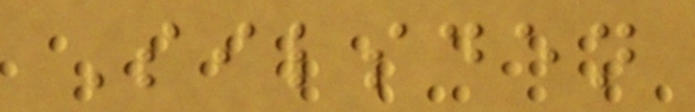Silsden
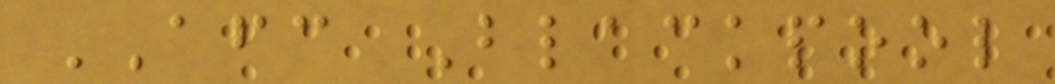AFC Blackpool
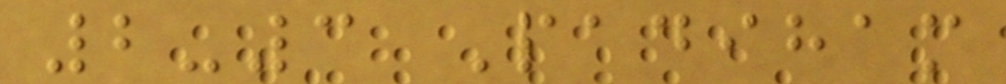2-3 Padiham
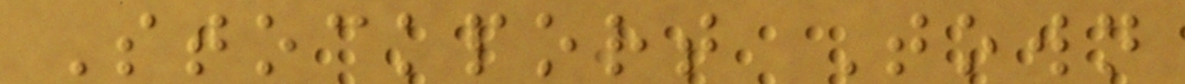Stockport Town
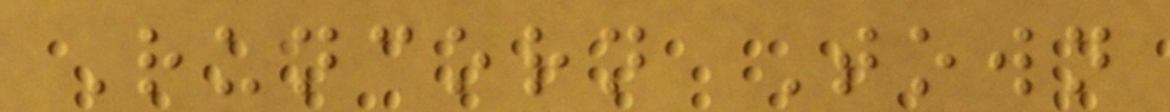Runcorn Town
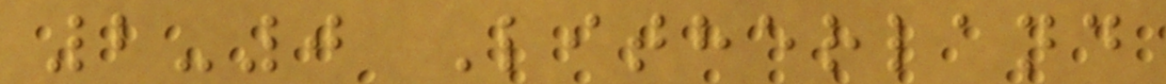2-0 Litherland
